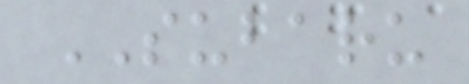SUBARU
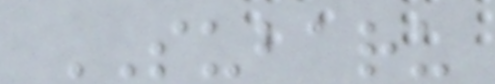SUBARU
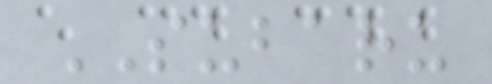SUBARU
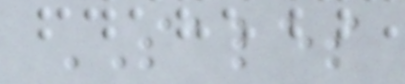SALES
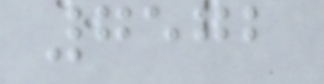7572
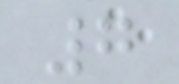7
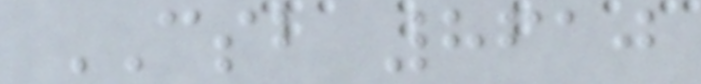CSB 8610
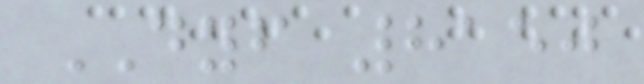DYF 8150
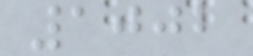1002
